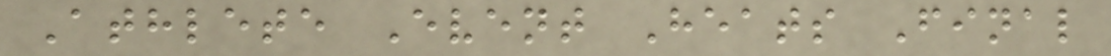Athlete Event Heats Final
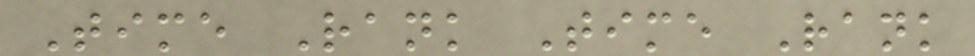Time Rank Time Rank
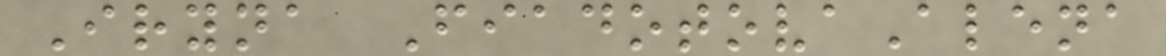Iryna FiadotovaAlena
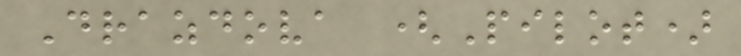Drazdova (Pilot)
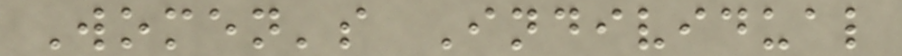Women's Individual
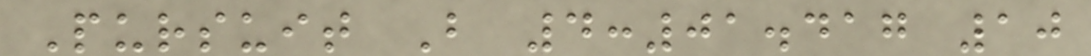Pursuit B 4:01.417 10
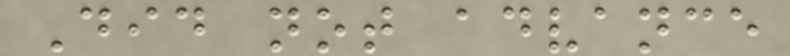Did not advance
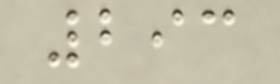293
